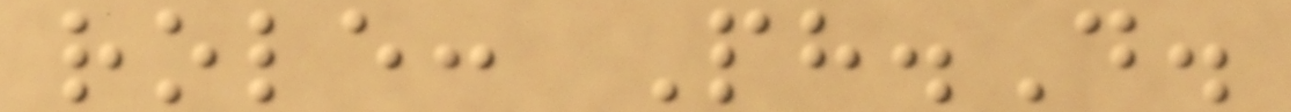role: Ph.D.
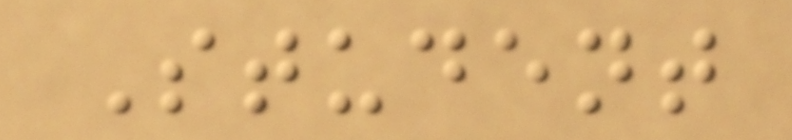Student
